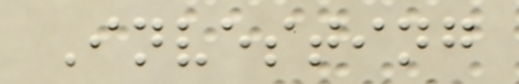Investing
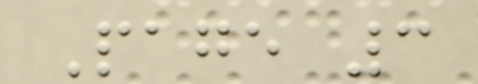Page 3
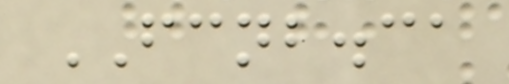FCNB.ca
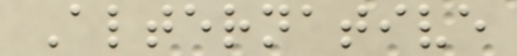Alternative
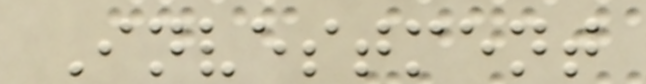Investment
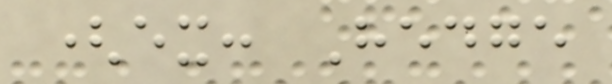(ex: Hedge
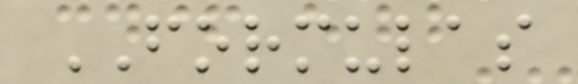FORMULAS
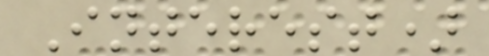Interest)
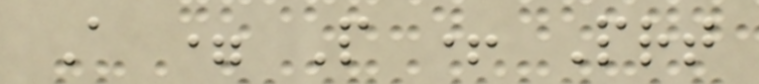A = P + Prt
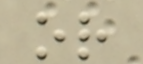or
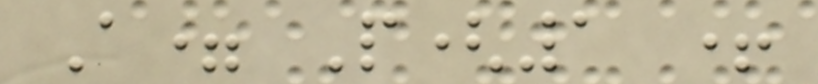A= P(1 +
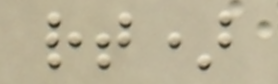rt)
